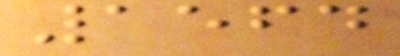1564
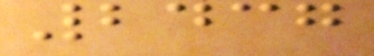2437
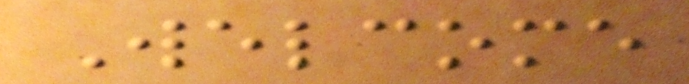Welcome
